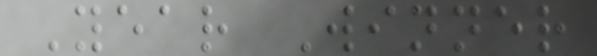Year Winner
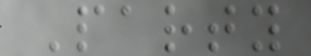Party
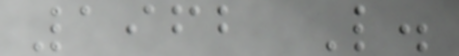1962 L.
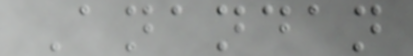Anandan
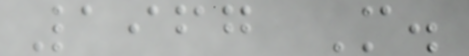1967 M.
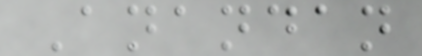Anandan
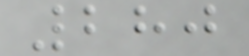280
